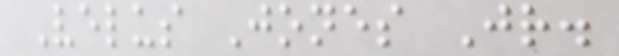Velus Jones Jr.
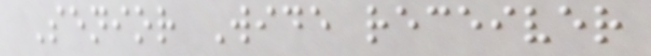Senior Wide receiver
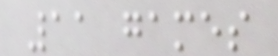11 games
